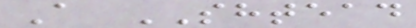A SHTEAD
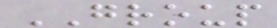GROUP
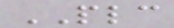PLC
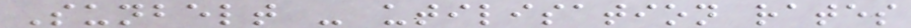Sunbelt - utilisation rates
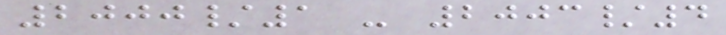2000/1 - 2003/4
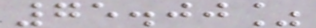75.00%
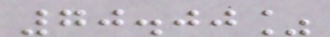70.00%
